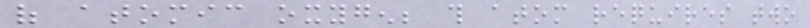of atomic oxygen; this atom requires two
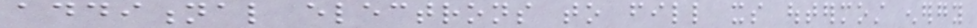additional electrons to fill its outermost energy
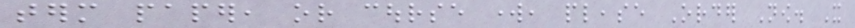term paper, or course work, please Order Now. It
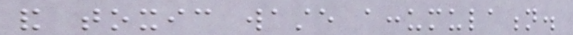and toxic waste accumulation.
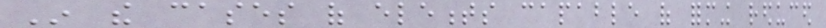In the cases of elements capable of forming reduced
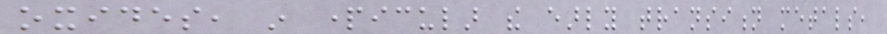oxides, in particular the early transition metals,
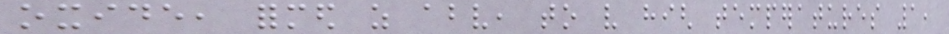oxide, formed as above, to very high temperatures 1,
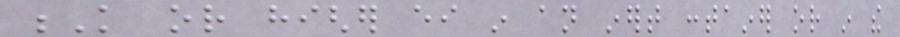K or higher either in an inert container or in the
